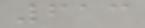613
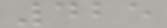425
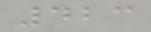423
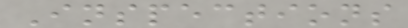Inspections
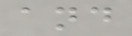and
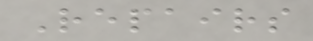Repairs
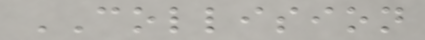COLLISION
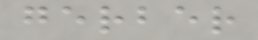gerber
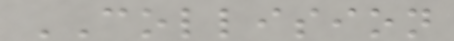COLLISION
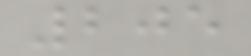205
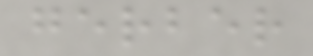gerber
